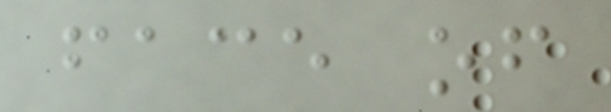face of
